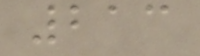213
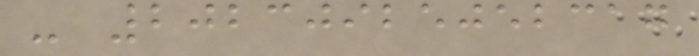- 20230925052317
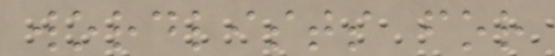wordlists for
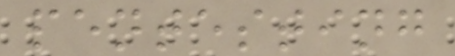pentesting
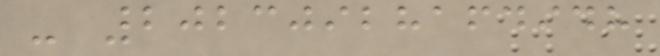- 20230928164948
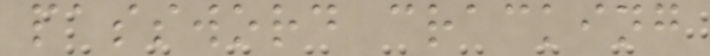password cracking
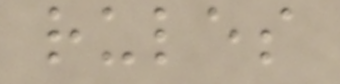rules
